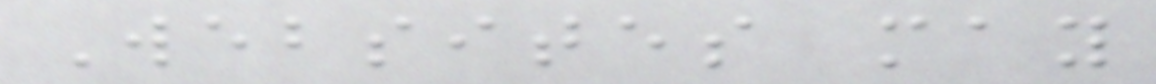Websites may
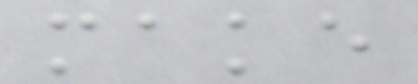make
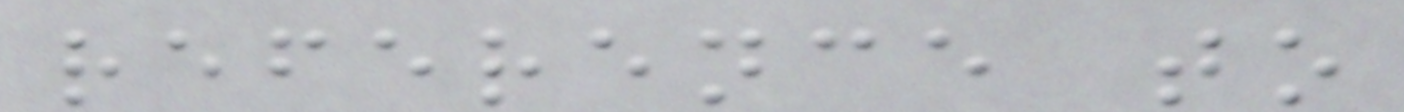reference to
